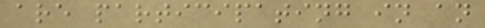are participating in an
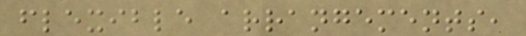flexible arrangements,
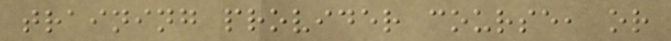training provider course, or
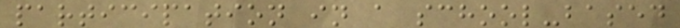participation in a school-based
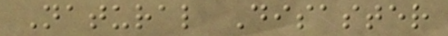Natural Disaster
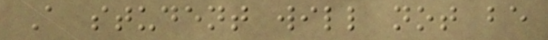A student will not be
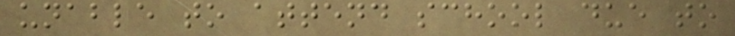unable to attend school due to
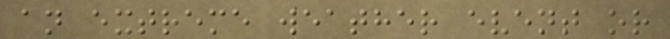an extreme weather event or
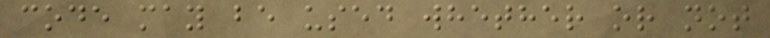code may be used whether or not
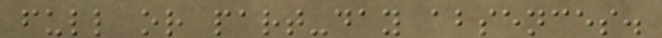full or part-day absences.
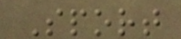Sport
